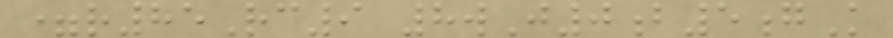=r85Rc9 8wJ0b5gK
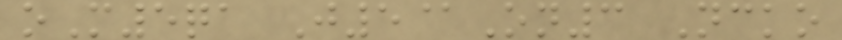oM5qa J5@On3 Ncko
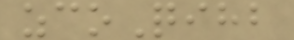zcoQihb
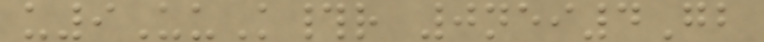u9UuK#r 0nei4Gb
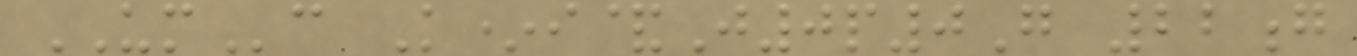UMc K*i&J0p0G 22g
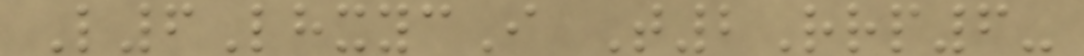L6LhxycI T2Rrp6-
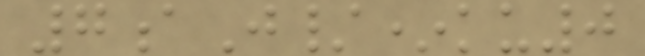7aJ/*ku0
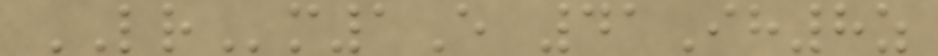LRm1E 41Ih8z
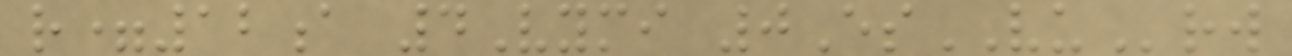r=12a 4Vymi 0EsVUrw
